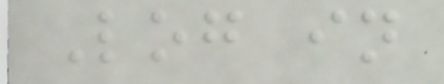Log in
